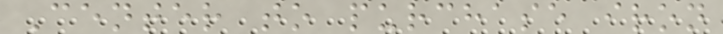Center to purchase iron
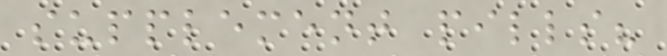supplement pills?
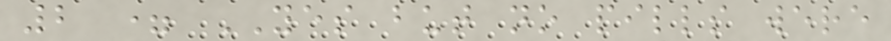2 = YES but no pills were
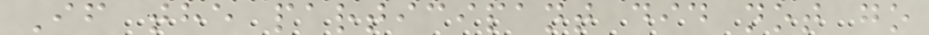If the participant did not go
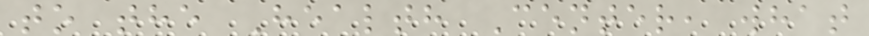to the Health Center, what
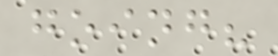going?
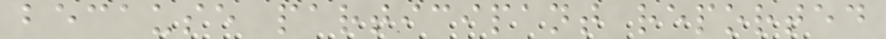because participant reported
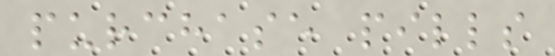purchase pills
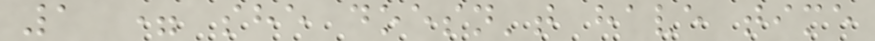1 = she doesn't have time
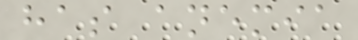has anemia
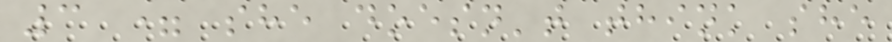3 = she doesn't think she
